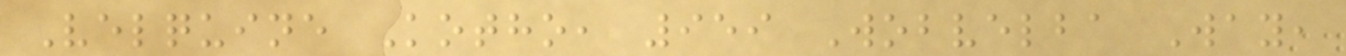Velquine Kotho, 959 Wobvelba Way,
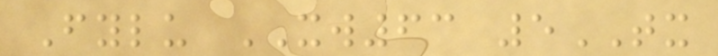Fylu XW63 5TX
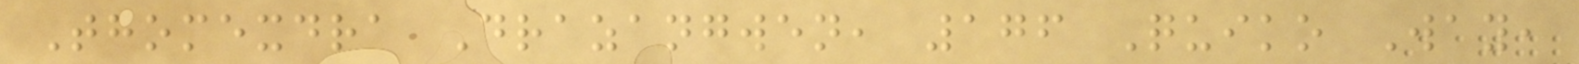Thomexdra Drazangwen, 176 Quiko Way,
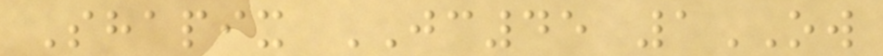Shapix JC45 1OW
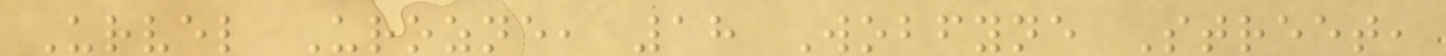Urvel Urozne, 18 Wobfyne Street,
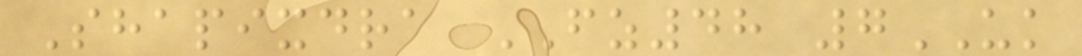Shapixdra FZ48 7UK
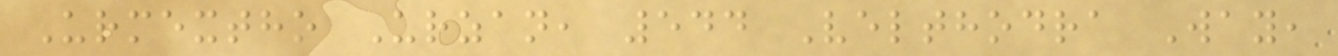Urmextho Urzan, 544 Velthodra Way,
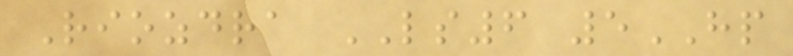Riozdra LS6 5HP
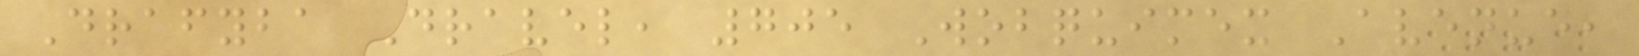Drafyba Dravel, 705 Wobquimex Avenue,
